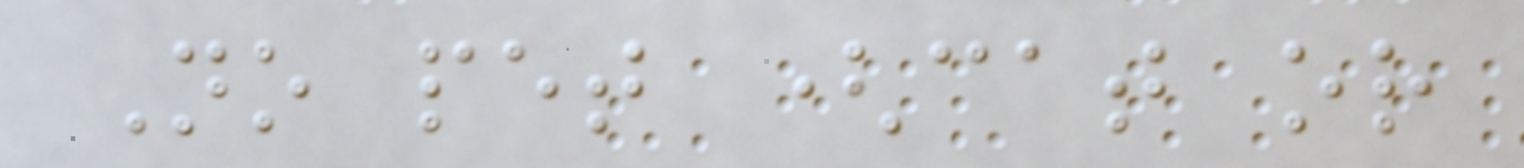No pet (cat or
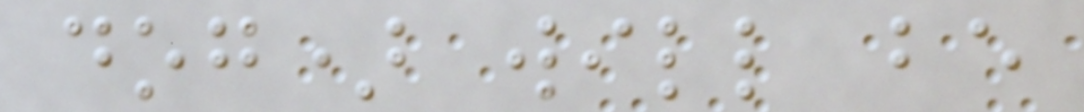dog) will be
